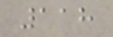118
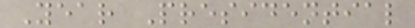Year Presidential
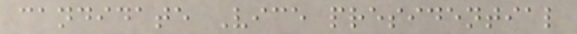candidate Vice presidential
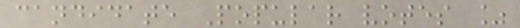candidate Popular votes %
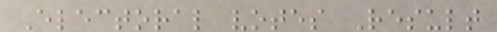Electoral votes Result
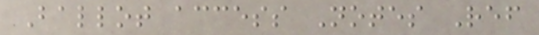Ballot access Notes Ref
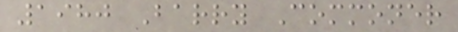1980 Barry Commoner
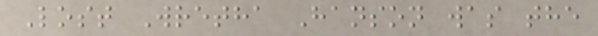Lost Wretha Hanson was the
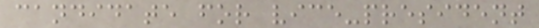candidate for vice-president
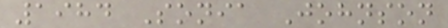1984 Sonia Johnson
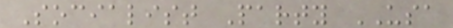Socialist Party USA
